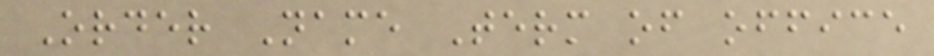Order Name Term of office
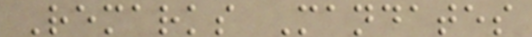Remarks Mandates
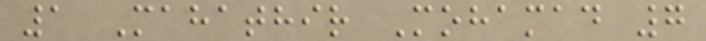1 Mahathir Mohamad 7
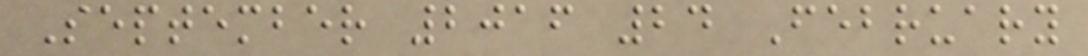September 2016 24 February
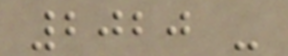2020 -
